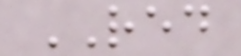RED
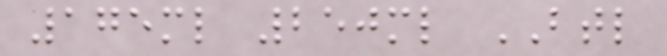175ml 250ml BTL
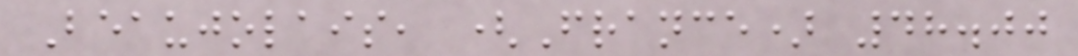Beaujolais, (France) 48.00
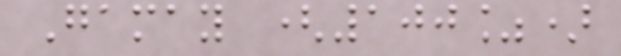Gamay (100%)
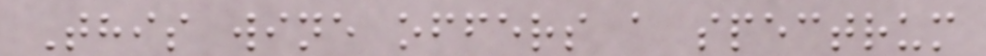This wine offers a spectrum
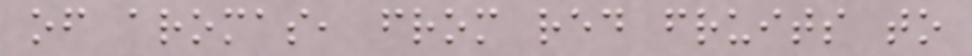of aromas, from red fruits to
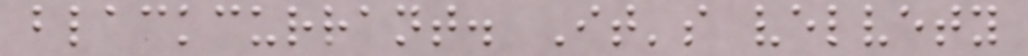blackcurrant. It's velvety
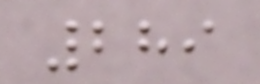289
